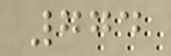774
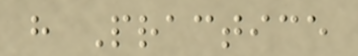h Practice
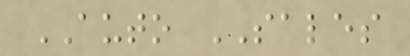AUTO SALES
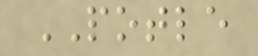POTLE
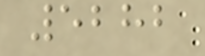5282
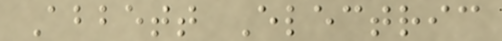Abbett Electric
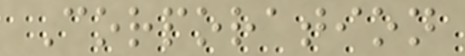Corporation
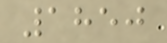1850
